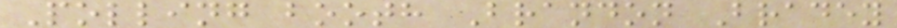Polling booth Brandon Bradey
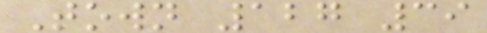Town 127 39
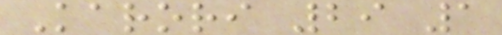Karori 29 1
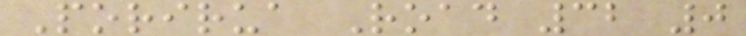Porirua Road 32 0
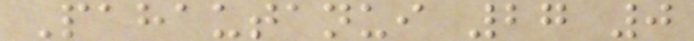Pahautanui 27 0
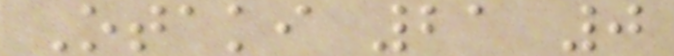Otaki 21 0
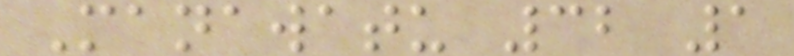Manawatu 32 1
